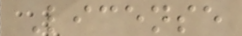License
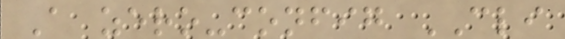A zero-config CLI
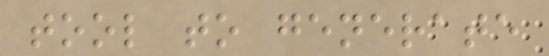tool to generate
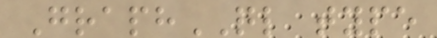GraphQL type
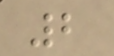2
